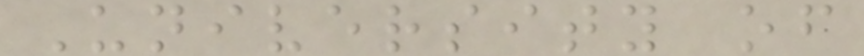University of
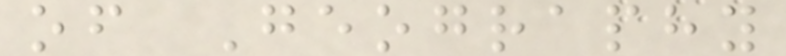of Geography
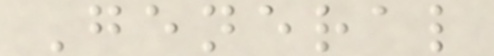General
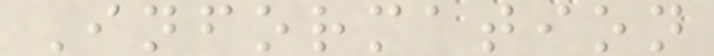Information
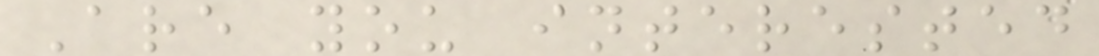Are you interested
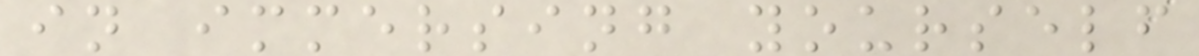in immersing yourself
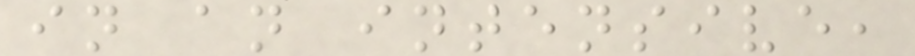in an intensive,
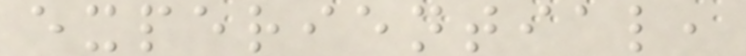experiential,
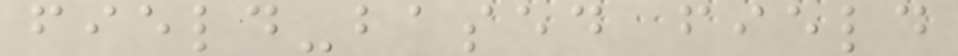field-based field
